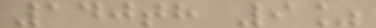140th 9%
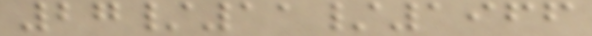27/11/1966
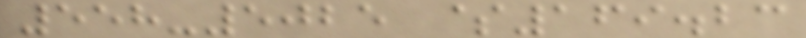558-5025 $169.23
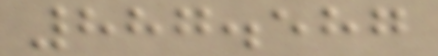887.587
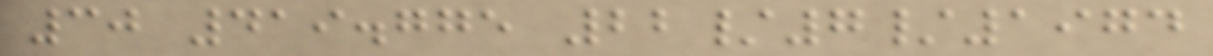30 419.775 22/7/1974
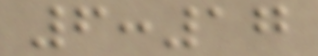6:17
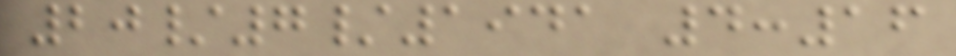20/7/1941 4:16
